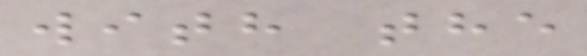with the
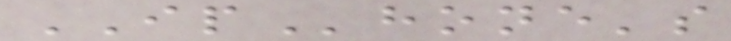IPhone's
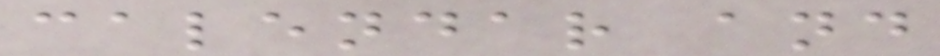calendar and
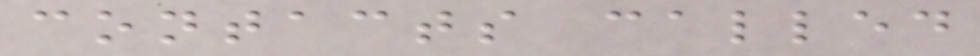contacts called
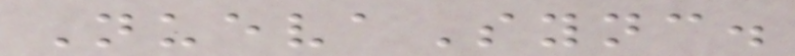NuevaSync.
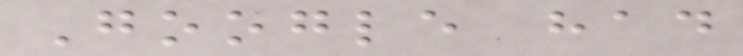Google had
